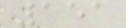151
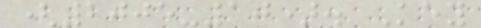(2005-10). Key
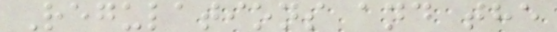Regulations and the
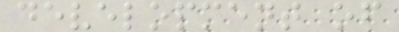development of
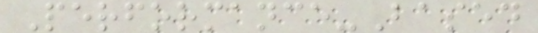Performance-Based
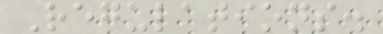Regulations.
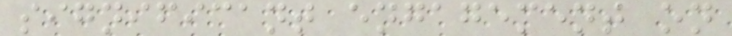significant engagement on
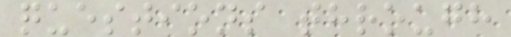questions through
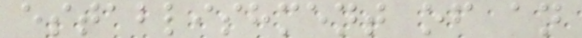establishment of an
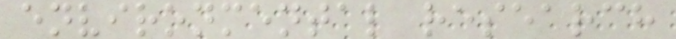environmental research
